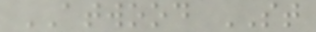ATWOOD ST
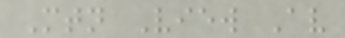Mtn View Av
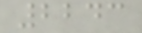2243
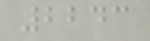2243
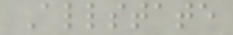Allstate
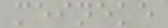meineke
